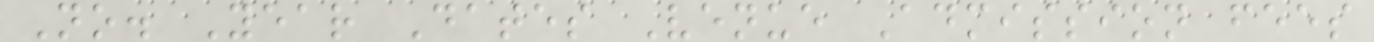No. Year Dates Venue Admission fees
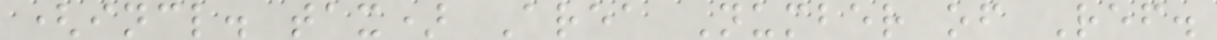(incl. tax) Area Number of Ref.
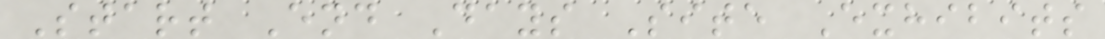Start End Days Site Exhibits
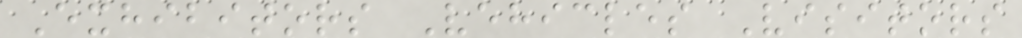Exhibitors Vehicles Visitors
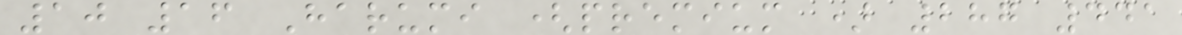10 16 Harumi (premium ) 287 441
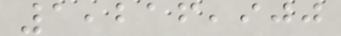1,216,900
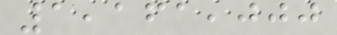1,161,000
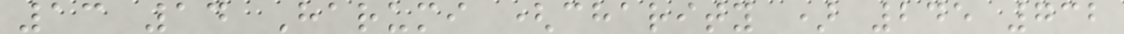13 14 Harumi (charity ) 245 732
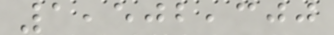1,502,300
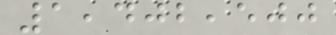1,402,500
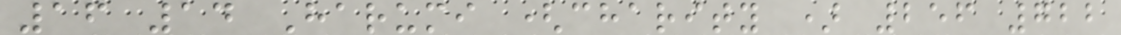16 14 Harumi (charity ) 256 722
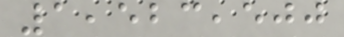1,523,500
